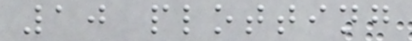10 plotting
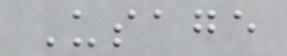Usage
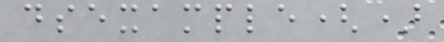dsexample()
